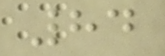84
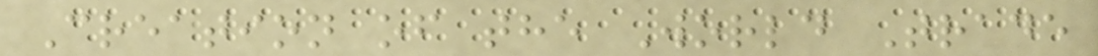Creation of the World Trade
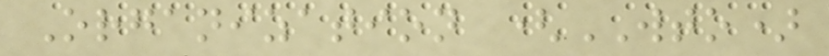Organization (WTO)
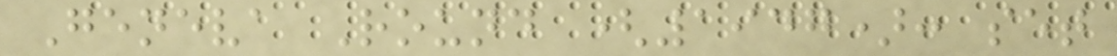Geneva Round (1947): set
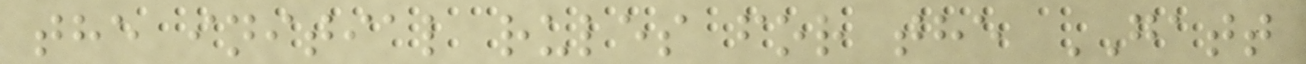the initial rules for the GATT
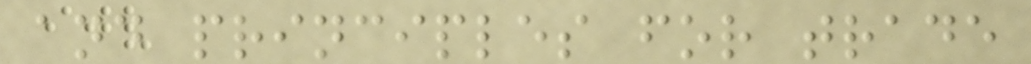and principles for trade
